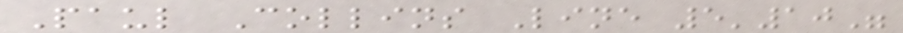Paul Collins Line 5'10"
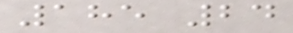185 24
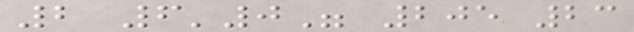2 6'0" 205 23
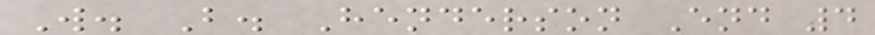W. B. Henderson End 4
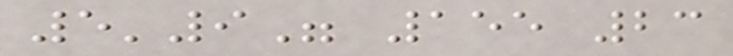5'9" 155 23
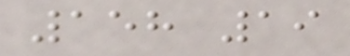158 19
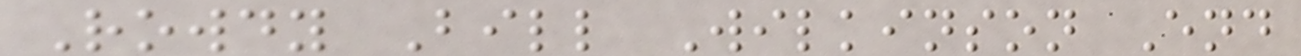Rowdy Bill Wilkinson End
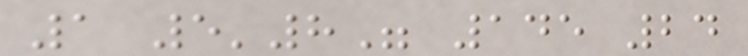1 5'8" 145 24
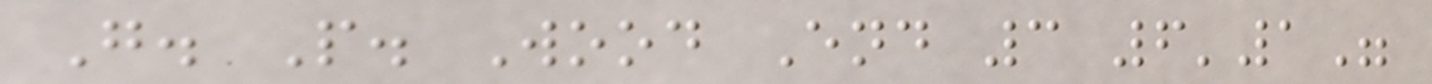G. P. Wood End 3 6'1"
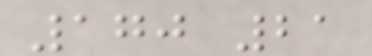170 21
